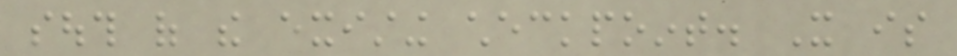south of the existing checkpoint. It is
